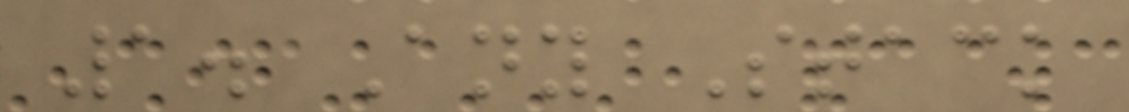1. Any Stack
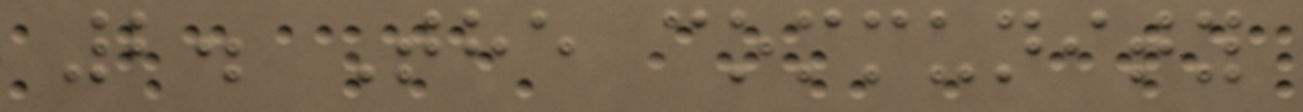2. The community
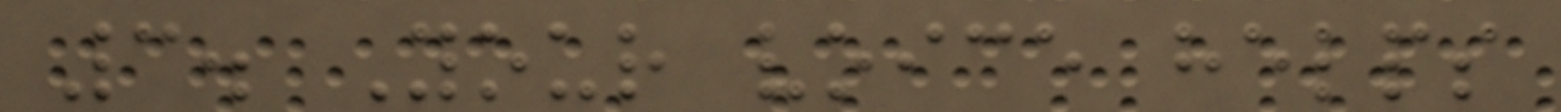3. Your voice helps
